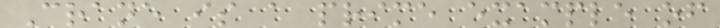Crane is a prime example of
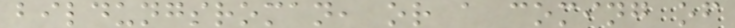bildungsroman, or a coming of
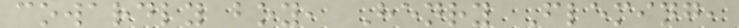cowardly boy, Henry Fleming,
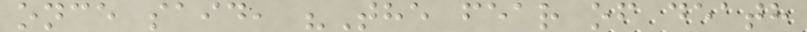once said, "The fear of death
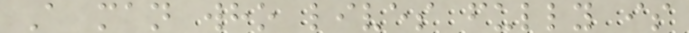A man who lives fully is
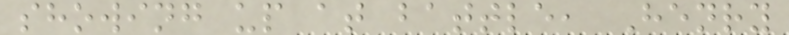showing up at battle, Henry
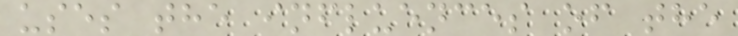uses the influences of the
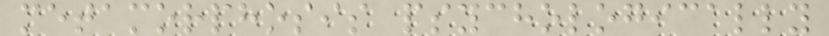metamorphosis psychologically
